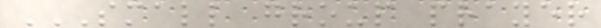SMALL GROUP PRAYER
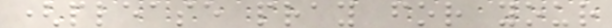(please pray for your
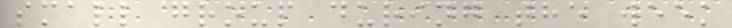small group during the week
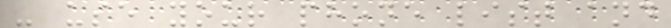- use your phone list and
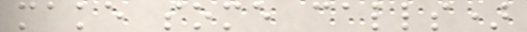make some calls)
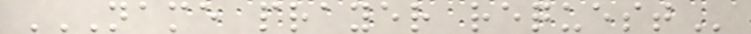NAME PRAYER REQUEST
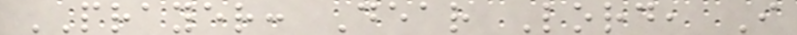PRAYER: Dear Lord, I
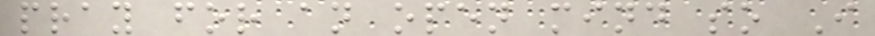pray for an open mind so I
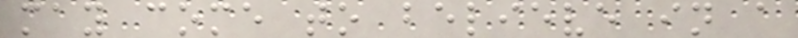may come to believe in a
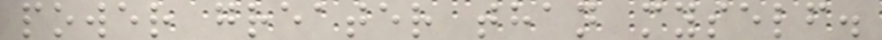power greater than myself.
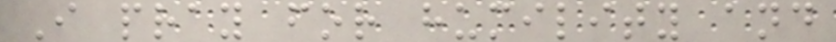I pray for humility and
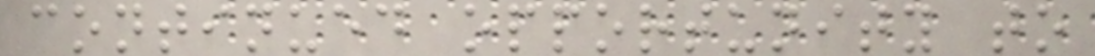continued opportunity to
